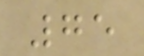75
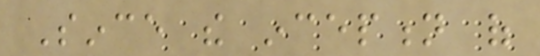Since the inception of
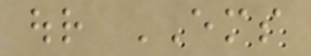our EMS
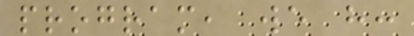program, we have:
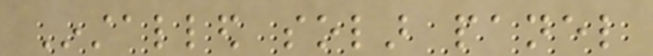Installed solar panel
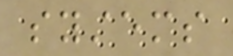systems
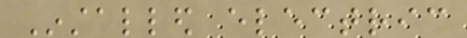Installed electric
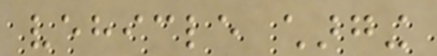vehicle charging
